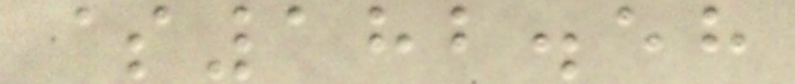$182.58
